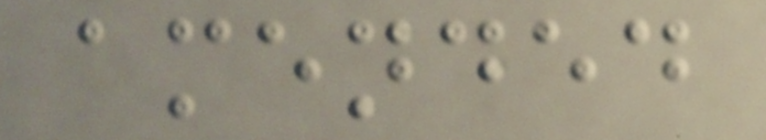amended
